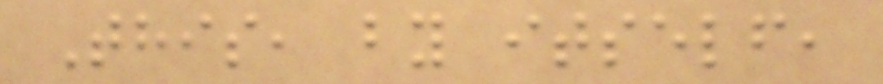This, by itself,
